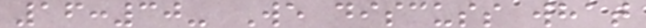16:30- We discuss what
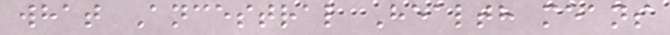what Ancestral Health means
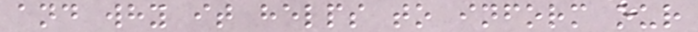and why it helps to inform our
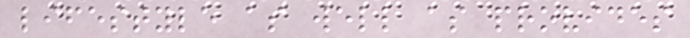lifestyle as well as provides
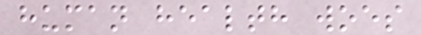human health woes
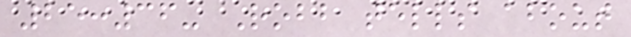25:36- Robb tells about
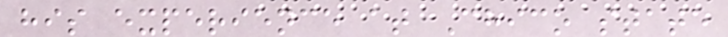his experience at Chico state
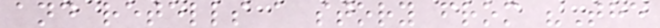and retells a story from "The
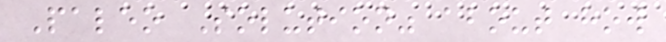Paleo Solution" about how
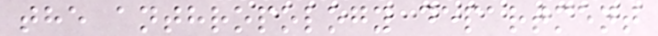the anthropology department
